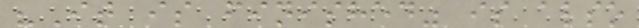"It is finished" is also
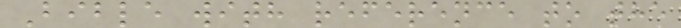Bible with reference to the
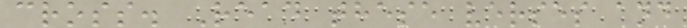cross. Read these verses and
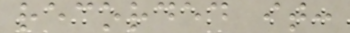recorded it:
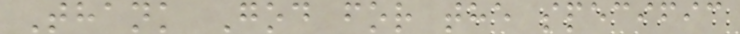Thank God for the specific
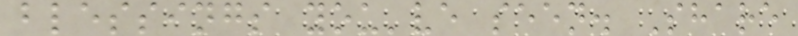blessings you've seen. Share
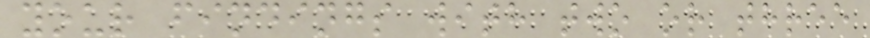your findings with two or three
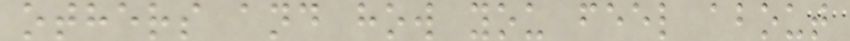others and how you feel about
